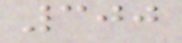300
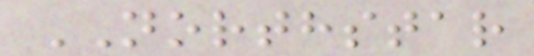NORTHSTAR
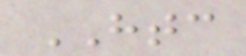HTC
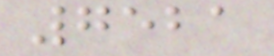7521
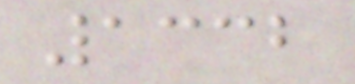1332
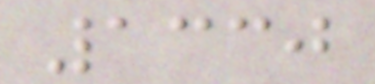1330
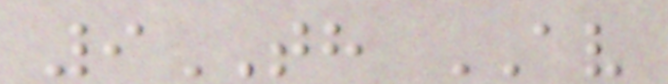9TH AV
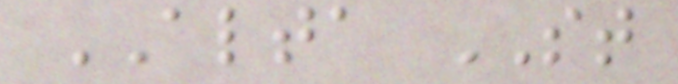ALTA ST
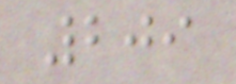209
